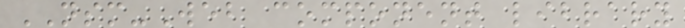NSM-Web component library
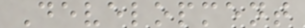Development
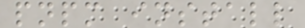pnpm install
